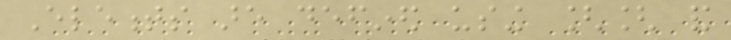Elements are defined using [[ and
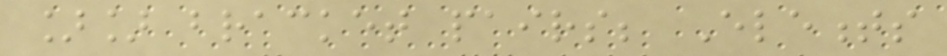]] bracket pairs; Elements
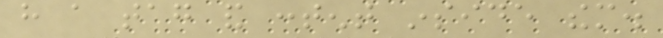have a tag and content inside them.
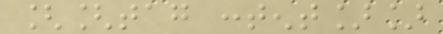[[tag content]]
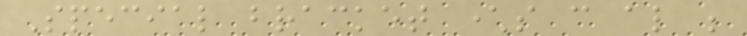Special bracket characters can also be
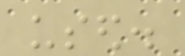used.
